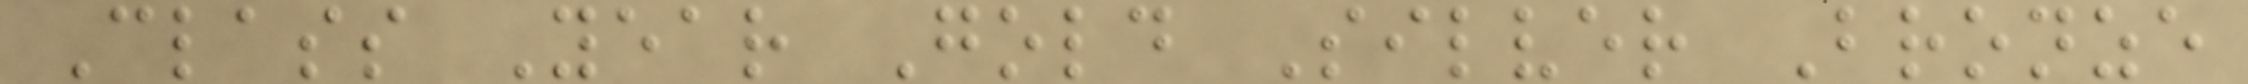Class Year Gold Silver Bronze
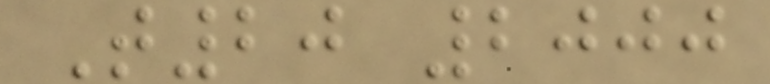T20 2000
